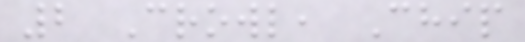2 Crowl, Chip
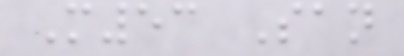M53 San
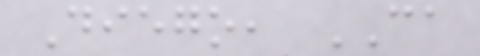Diego, CA
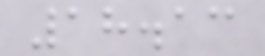18.13
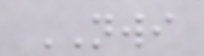NWI
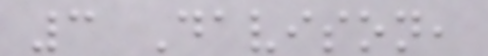3 Davison,
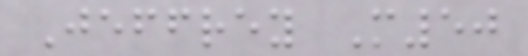Jeffrey M50
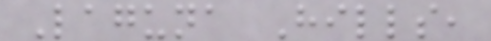Laguna Hills,
